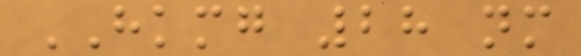HKMG 28 nm
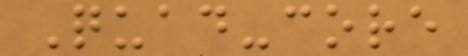Quad-core
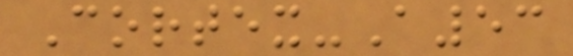Cortex-A53
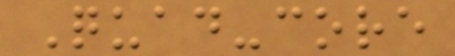Quad-core
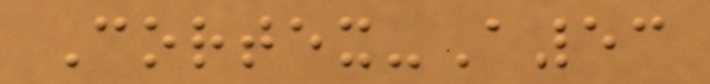Cortex-A53
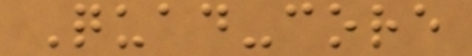Quad-core
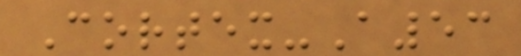Cortex-A53
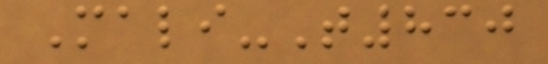Mali-T830
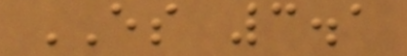ES 3.1
